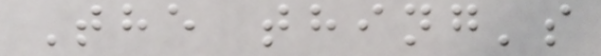The thing's
